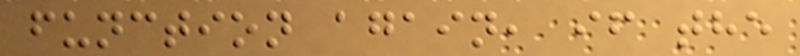function again, if the
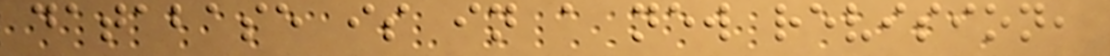database is in a new revision,
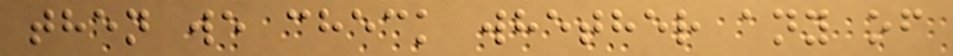then we check whether any of
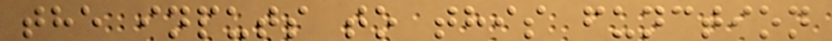the inputs to this function
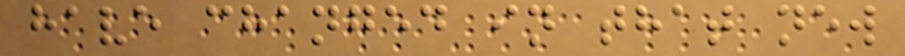have changed in that new
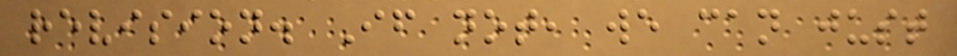revision. If not, we can just
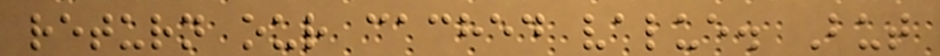return our cached value. But
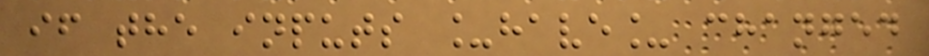if the inputs _have_ changed
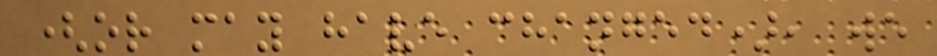(or may have changed), we
